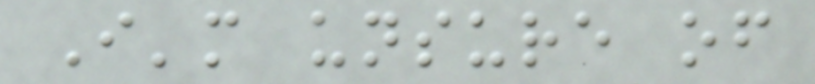I'm unsure of
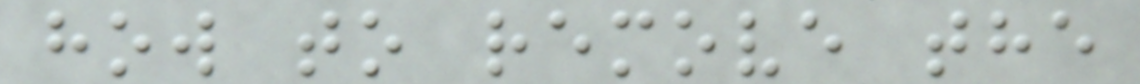how to remove the
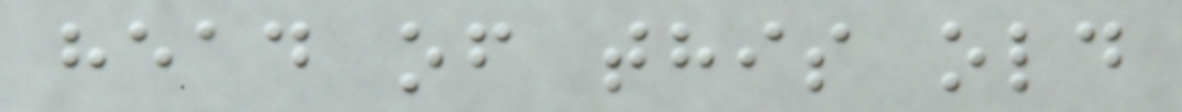head of this old
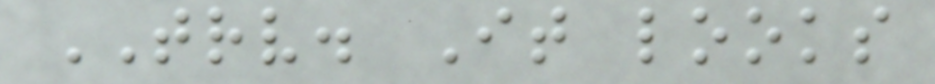TRV. It looks
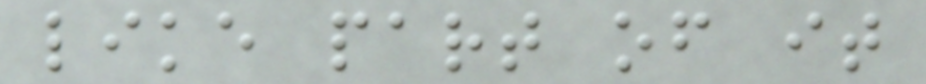like part of it
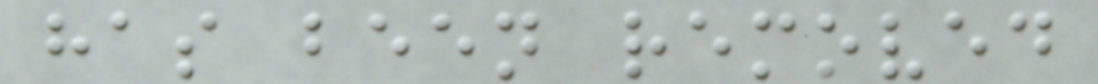has been removed
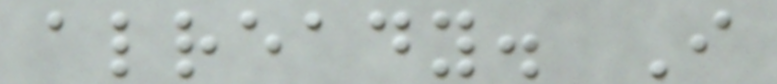already. I
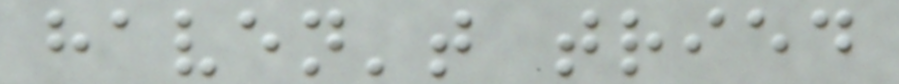haven't tried
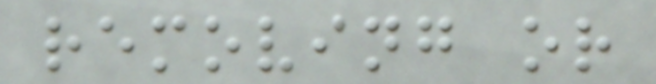removing or
